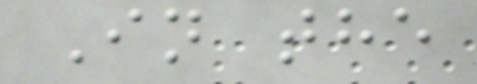In the
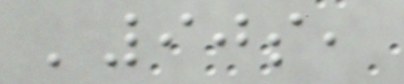'90s,
